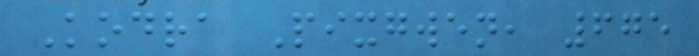Kodra Pixgwen, 675
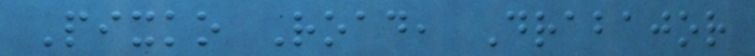Pixko Road, Drabajor
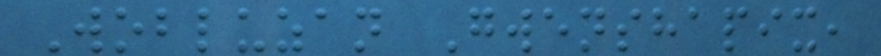Wobluzan Gwenshapix,
